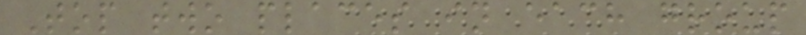Top two places in each group
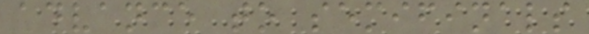advance to semifinals
